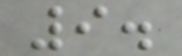9.
